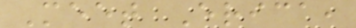Meet Erica,
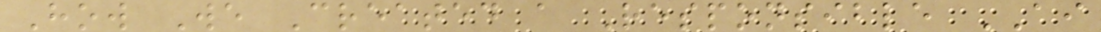How We Created a Responsible AI
